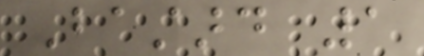Bastard 1
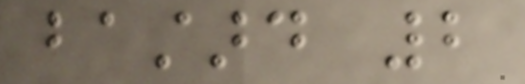bastard 2
